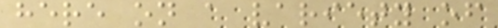here on a variety of
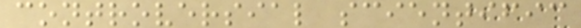controversial scientific
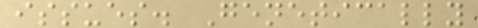issues. Genetically
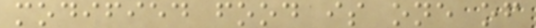modified food is one of
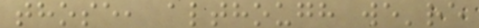those, although we're
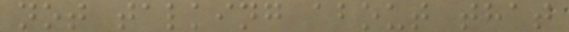not talking about that
